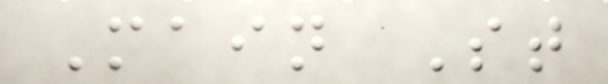Main St
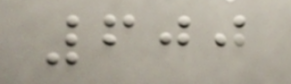600
